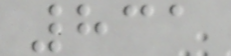831
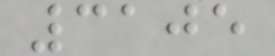3105
